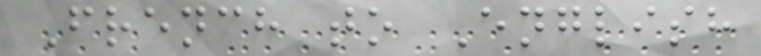French to English
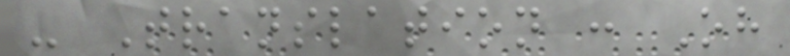- Translation : Oh
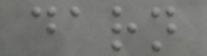darn
